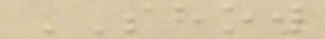SHOW
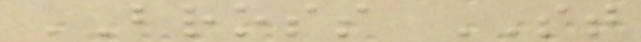BROSS ST
